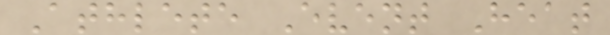Athlete Event Heat
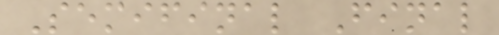Semifinal Final
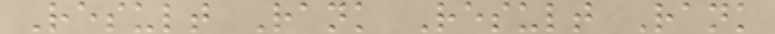Result Rank Result Rank
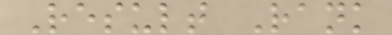Result Rank
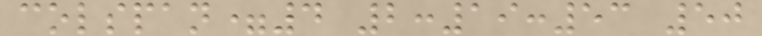colspan=4 2:19:53 50
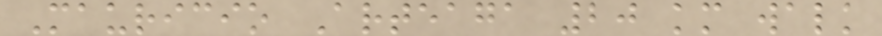Mauricio Arteaga 20 km walk
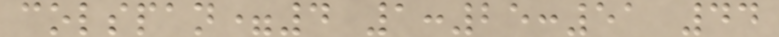colspan=4 1:25:51 44
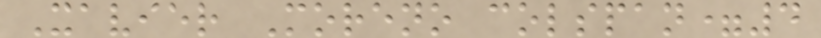Xavier Moreno colspan=4
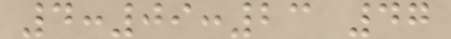4:09:23 47
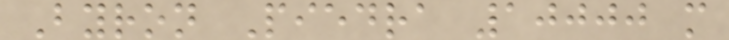Byron Piedra 10000 m
